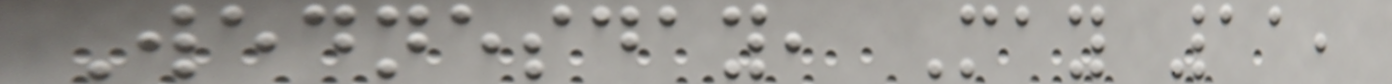Wednesday, May 11,
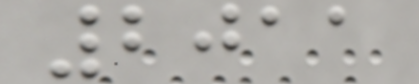2011
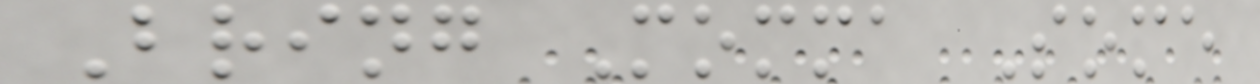Bring Momma Some
